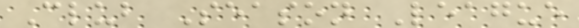Club Season League
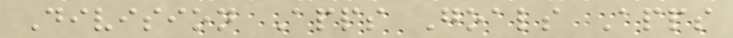Division Apps Goals Apps
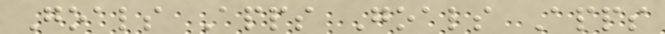Goals Apps Goals Apps
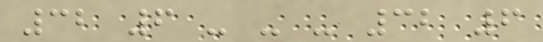32 6 - - - 32 6
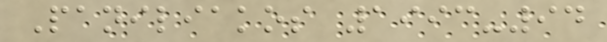Paniliakos 1993-94
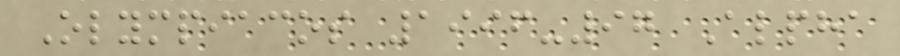Olympiacos 1996-97 Alpha
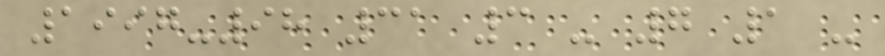1997-98 31 3 - 7 1 -
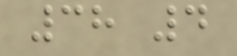38 4
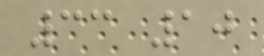33 10
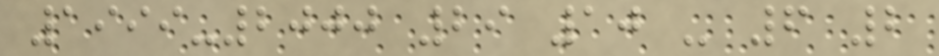1999-2000 29 10 - 6 2
